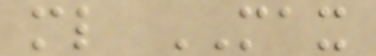ml MAX
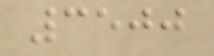3500
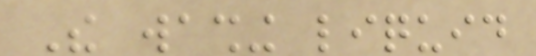The washing liquid
